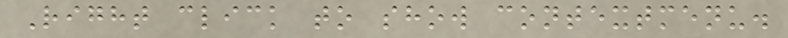Right click to show contextmenu.
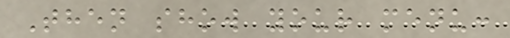Then show your menu:
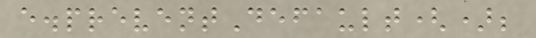e.preventDefault();
